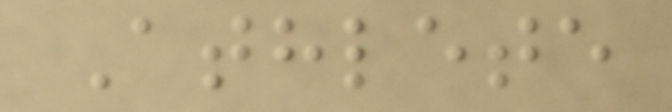Athlete
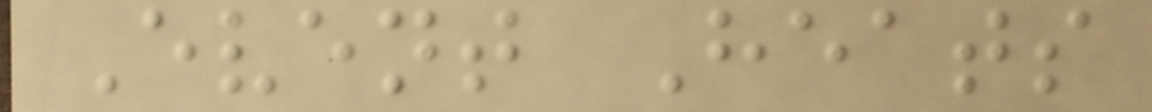Event Heats
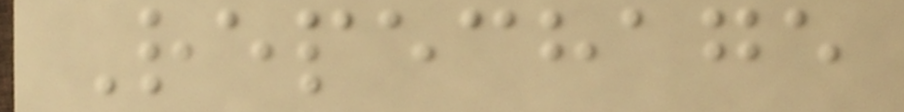Repechage
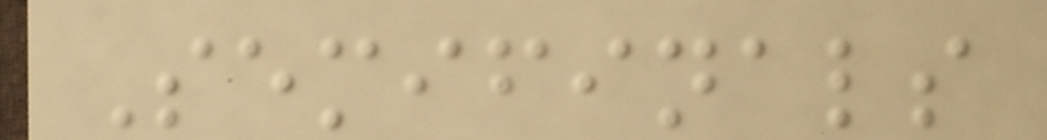Semifinals
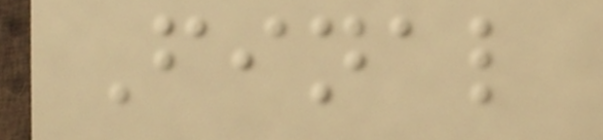Final
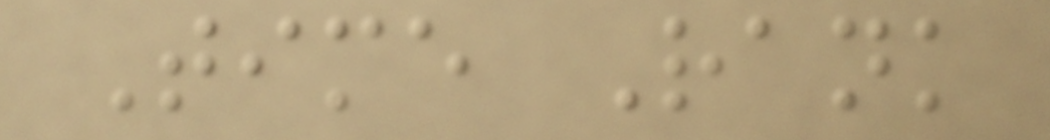Time Rank
